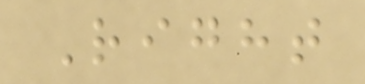Right
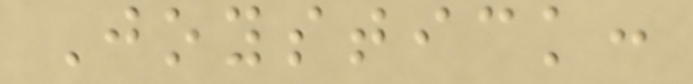Joystick:
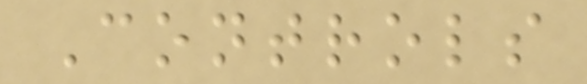Controls
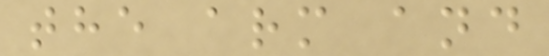the arm and
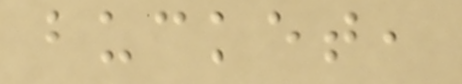bucket,
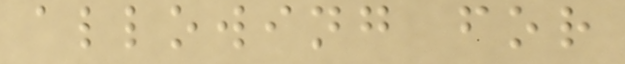allowing for
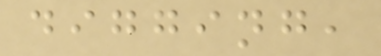digging,
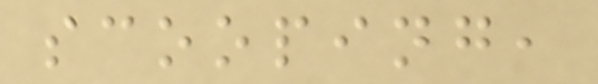scooping,
